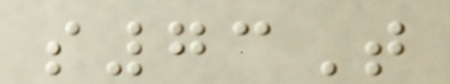s73T
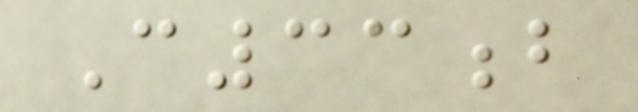C33b
